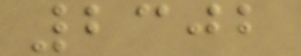2302
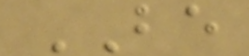BE
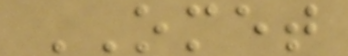OMET
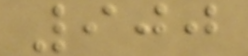900
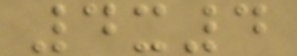4x4
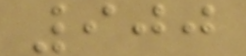900
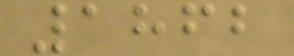1862
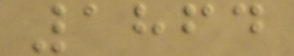1864
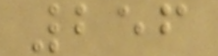256
